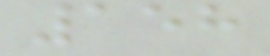158
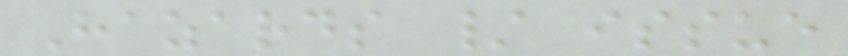Hazards / issue
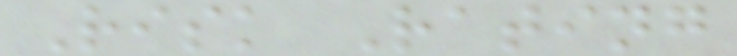Risk Rating
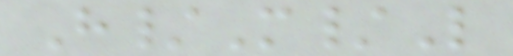H/M/L
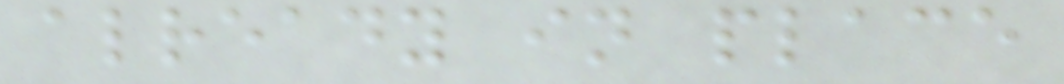already in place
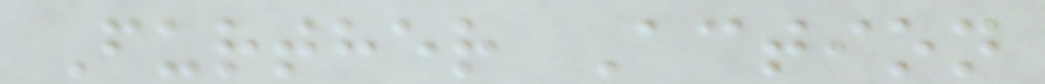Further Action
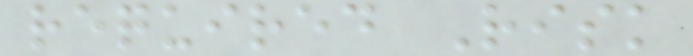required Risk
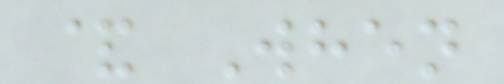& When
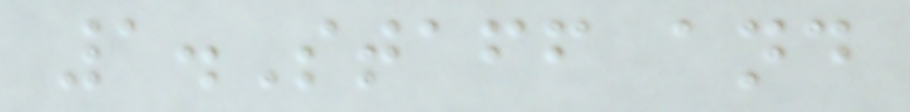1.Staff and
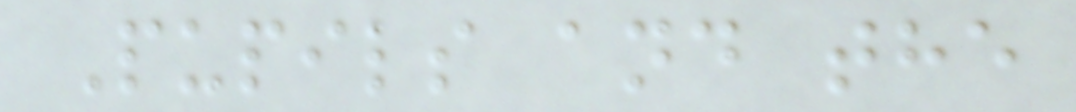Pupils and the
